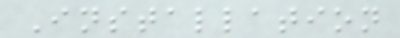Installation
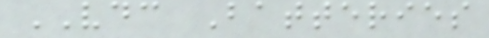VDC Batteries
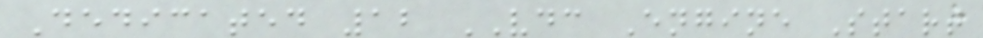Dedicated 12 VDC Engine Start
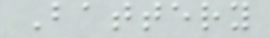Battery
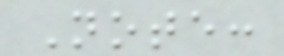Note:
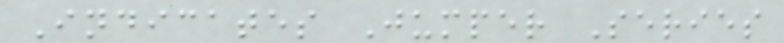Indicates Jumper Series
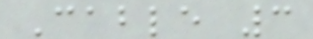Cable 3
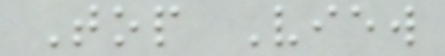Top View
